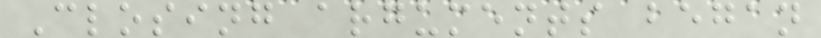Closing arguments began
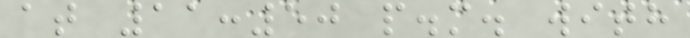at 11:50 p.m. with
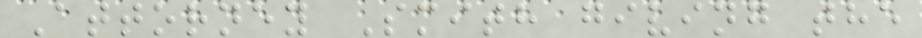Attorney Smith giving the
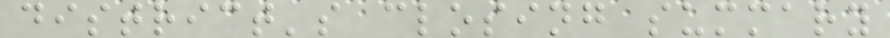district's closing summary
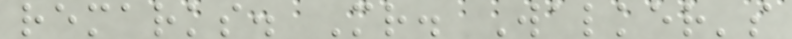remarks. Mr. Walker's
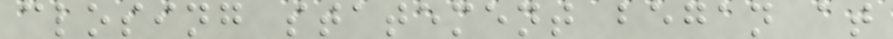closing statement began at
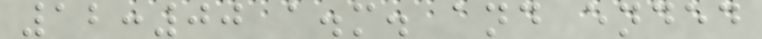12:00 a.m. and ended
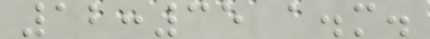12:35 a.m.
